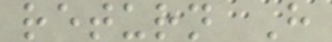return H
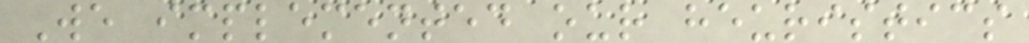We implemented our heuristics
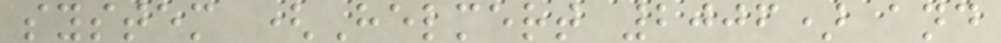system (Helmert 2006) and
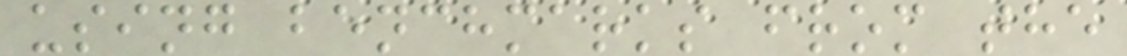using benchmarks from the
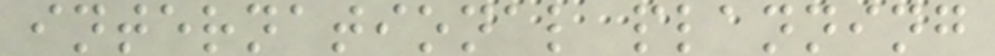international planning
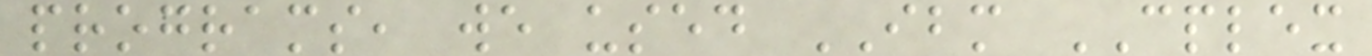programs, we used IBM CPLEX
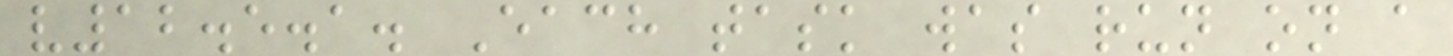v12.5.1. Each task was run on a
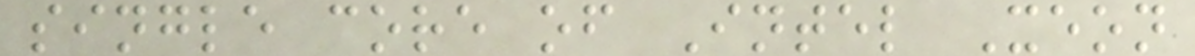single core of Intel Xeon
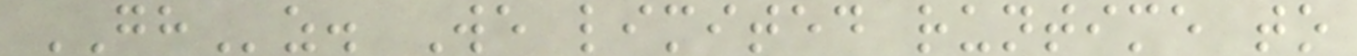GHz. We limited runtime to
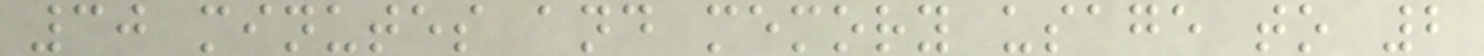30 minutes and memory usage to 2
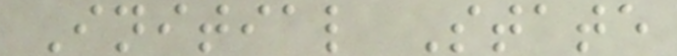Initial State
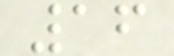16
